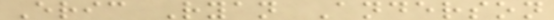Eric Ryan Anderson
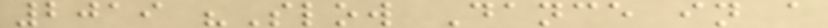2019 "Slow Dance in a
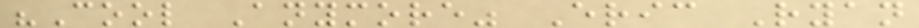"Cool Anymore" Eric Ryan
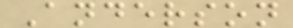Anderson
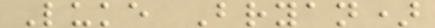Luke Bryan)
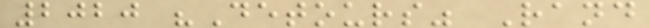2020 "Detours" Rand
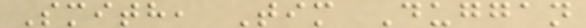Smith, Tim Duggan
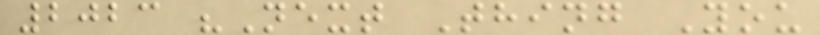2023 "Next Thing You
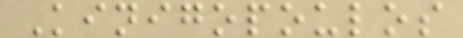Kinigopoulos
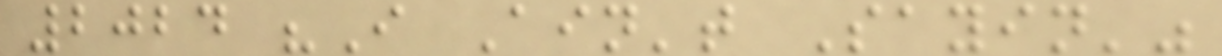2024 "I Ain't Sayin'"
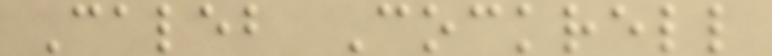Caleb Cockrell
